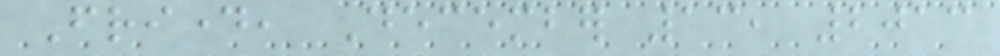Friday, December 13, 2013
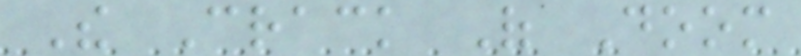The Crack Of Doom
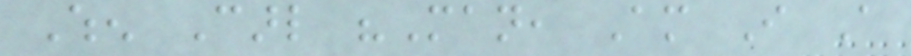When Carl "Man, Am I A
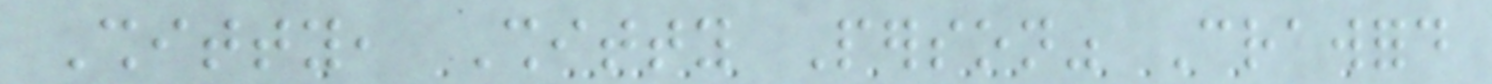Shitty, Shitty Person" Crawford
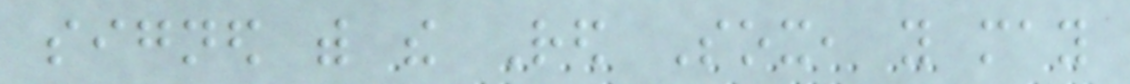signed with the Red Sox, you may
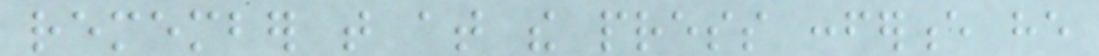remember that at the press conference he
